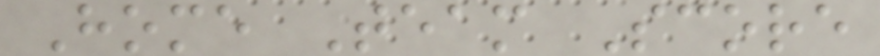Home Team Score
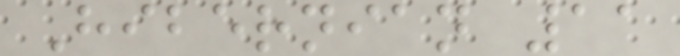Hibernian 11
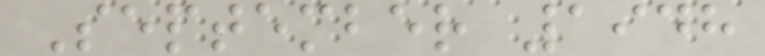September 1948
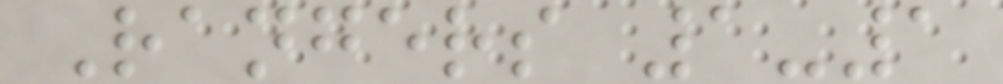Rangers 1-1
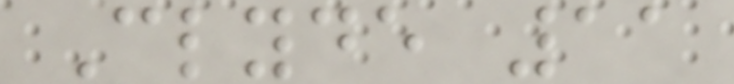Clyde 11
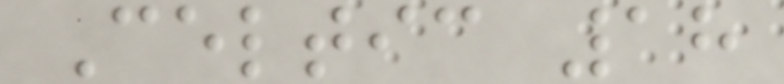Celtic 18
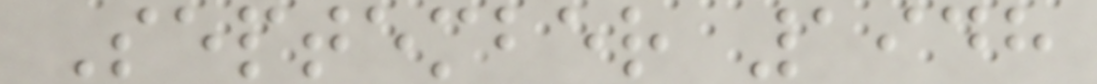September 1948
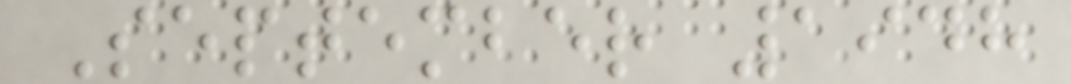September 1948
